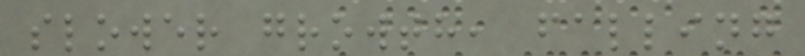slower growth, falling
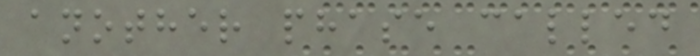another phase called
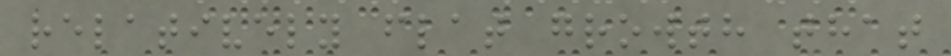relatively flat growth that
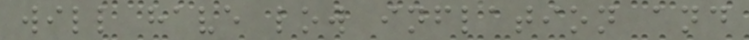will have low inflation and
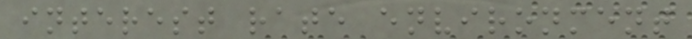interest rate environment
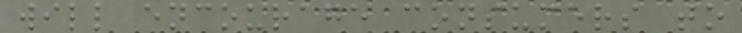will encourage consumers to
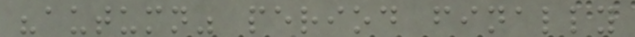"autumn" period finally
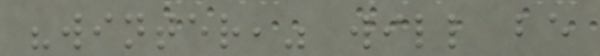"winter," will be
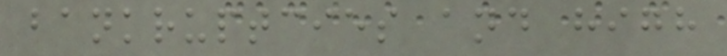bankruptcies and high
